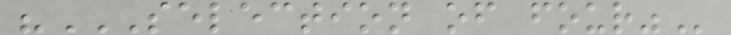"SELECTION OF FOUR"
